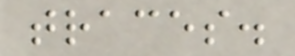traces.
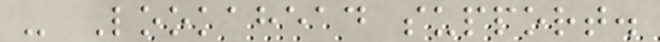- Lookahead support.
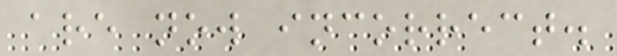are now incorrect.
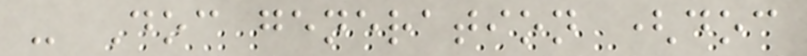- Doc generation (doc
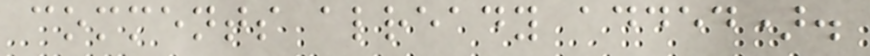comments already added).
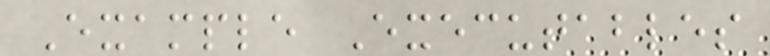Example Executables
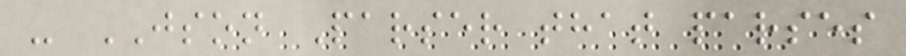- JSON Parser that parses
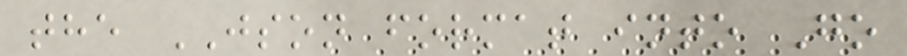the JSON format into Go
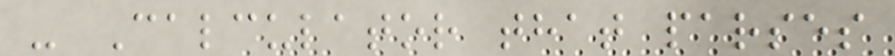- Calculator that parses
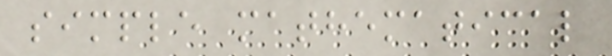simple mathematical
